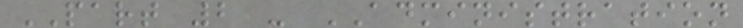PART 2 - ADMINISTRATION
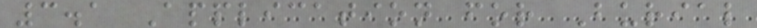3.1 Application for Burial
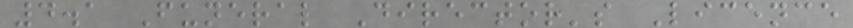4.1 Funeral Director's Licence
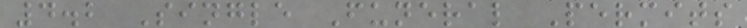4.2 Single Funeral Permits
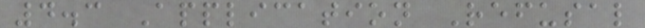4.3 Application Refusal
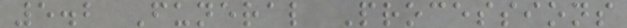5.2 Funeral Processions
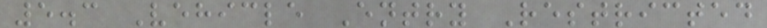5.3 Vehicle Entry Restricted
